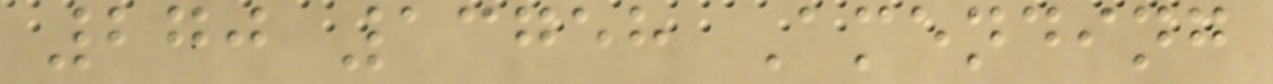270 13758 Amending
